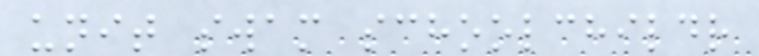unit swam schoolchildr
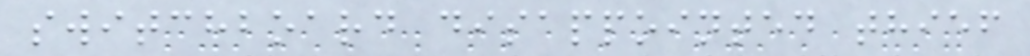switchboard disappointed thief
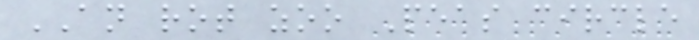AN rot zoo Peas circle
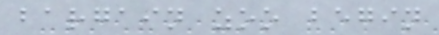bargain zoo begin
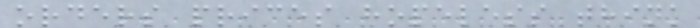orders prices hopeless think
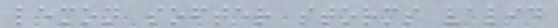lemon softer storms valid
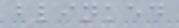blinked
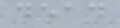dead
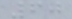60
